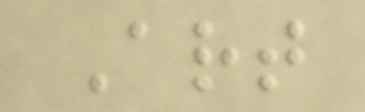Art
